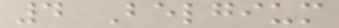4 Belgium
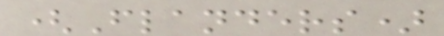(Flanders)
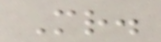Mr.
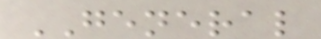GENERAL
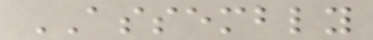ASSEMBLY
